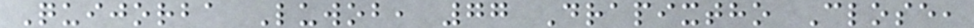Quijorba Luwob, 77 Drapixtho Close,
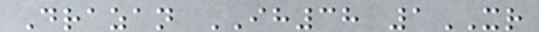Drazan IH38 1XR
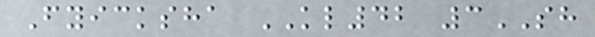Fyicksha KL42 3SH
